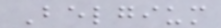Belgium
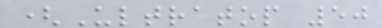(Ultratop 50
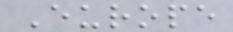Europe
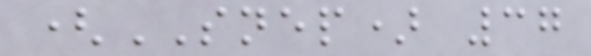(SNEP) 37
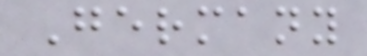Germany
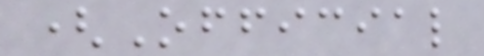(Official
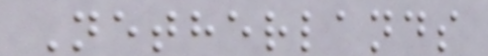Netherlands
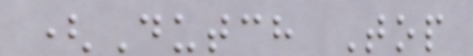(Dutch Top
